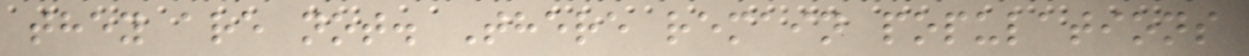they are not. There remain populations
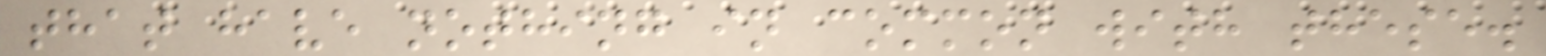that have nothing in common with these.
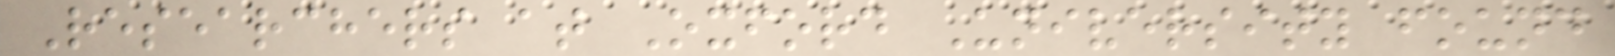Researchers at Oxford University found
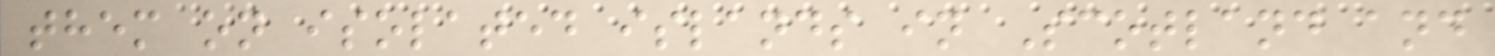them on isolated islands in Scotland and
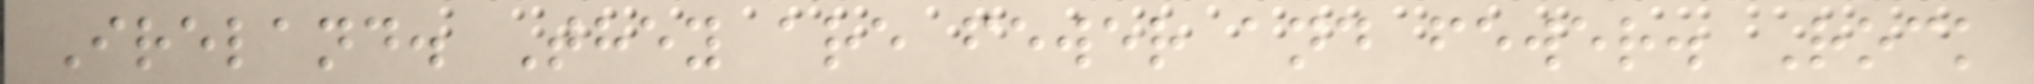Ireland. They are fewer and fewer. Rock
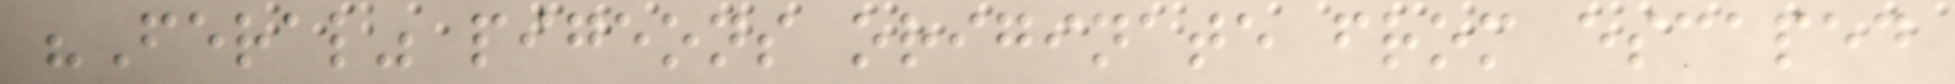"Feral" pigeons originate from escaped
